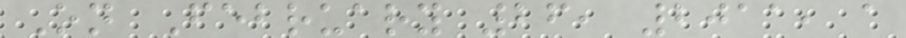On February 26, 2011, a
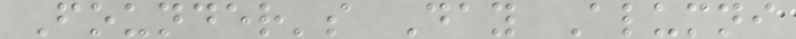Founder's Day Alumni
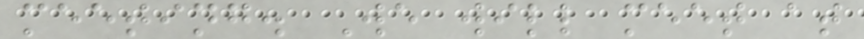meeting. We will meet at
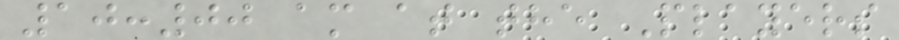10:00 am at the Players
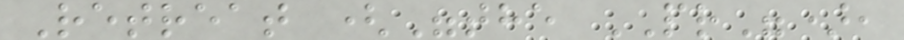Retreat ("the PR"),
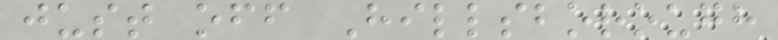just off Hillsborough
